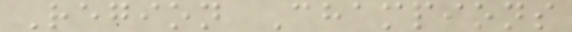Region Champions
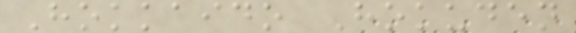Hokkaido Hokuden
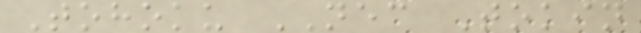Tohoku NEC Tokin
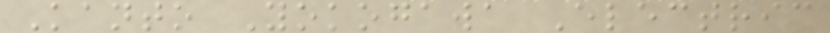Kanto Yokogawa Electric
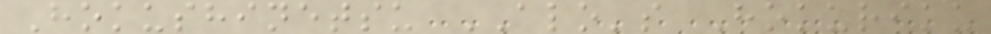Hokushinetsu ALO's Hokuriku
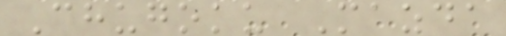Chugoku Mazda
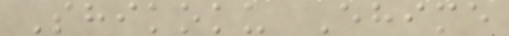Shikoku Ehime
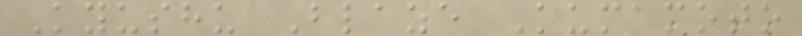Kyushu Blaze Kumamoto
